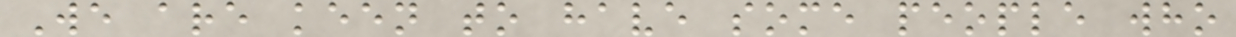We are keen to have some people who
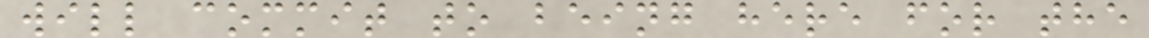will commit to being here for the
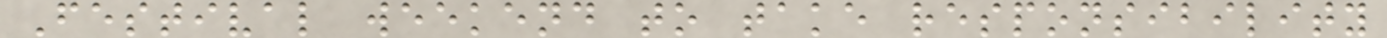Festival weekend to take responsibility
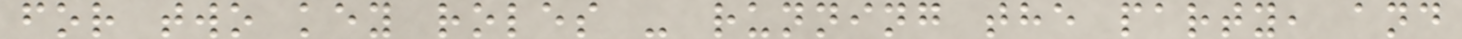for two key roles - running the party, and
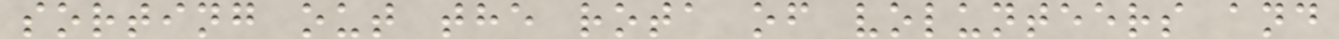sorting out the rota of volunteers and
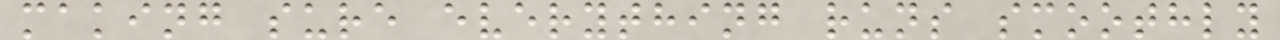making sure everything runs smoothly
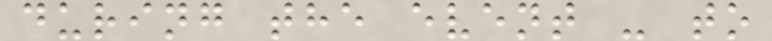during the event - to
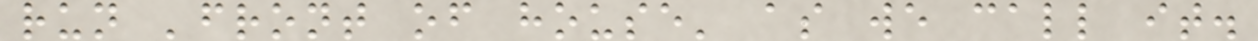run 'front of house' as we call it.
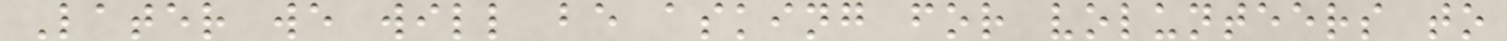Later we will be asking for volunteers to
